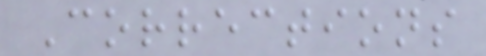Corrections
